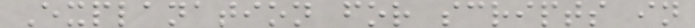Explanation for scripts in
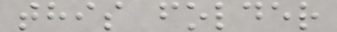this folder
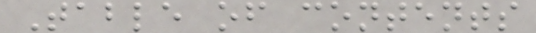Table of contents
